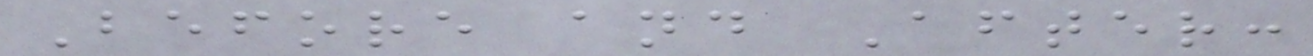Before and After:
